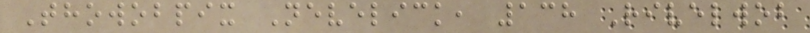Thowobpix Nevelick, 138 Rivelwob
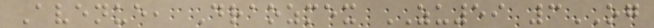Avenue, Draozmex ZU59 3OG
